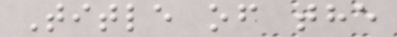Title of the
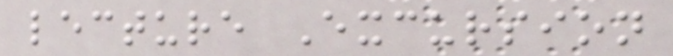lecture Excursion
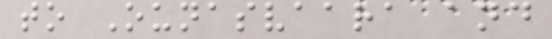to Ounasvaara and
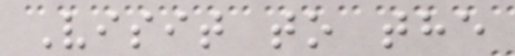Visit to the
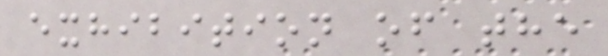exhibition of the
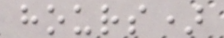hours)
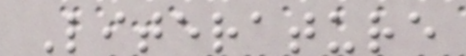Literature
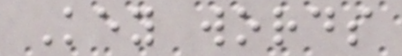Key words
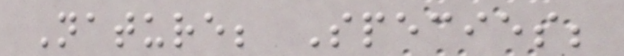Nature; Species;
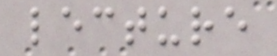lecture
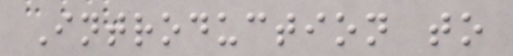Introduction to
